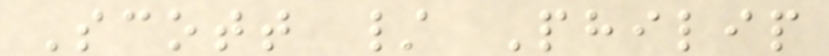Scott / Philip
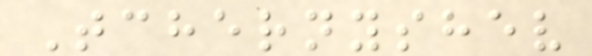Tchernyshev
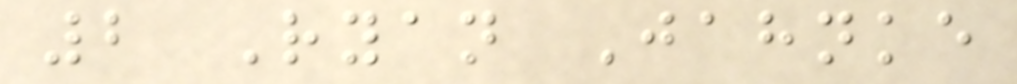2 Ryan Jahnke
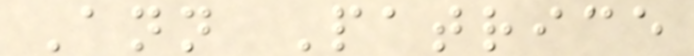Ann Patrice
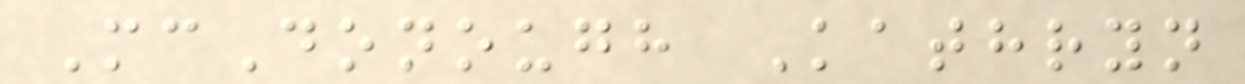McDonough Kathryn
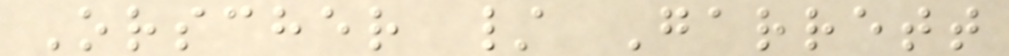Orscher / Garrett
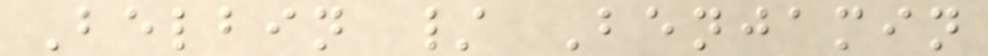Belbin / Benjamin
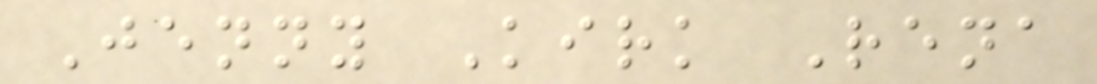Jenny Kirk Rena
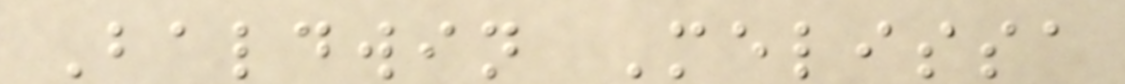Baldwin Melissa
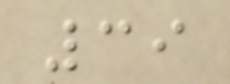39
